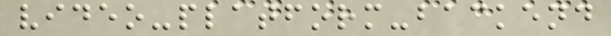video-platform-backend
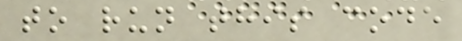to run this code
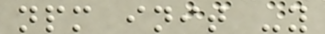npm init -y
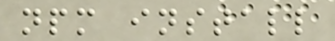npm install
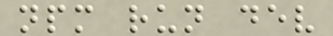npm run dev
